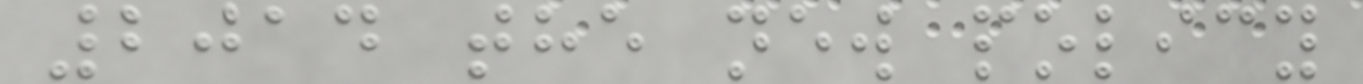2014 the new policy
